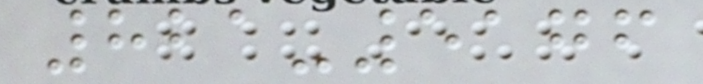821-5176
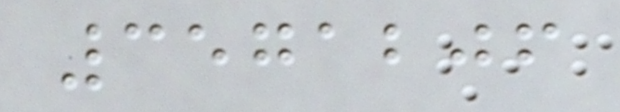3571206
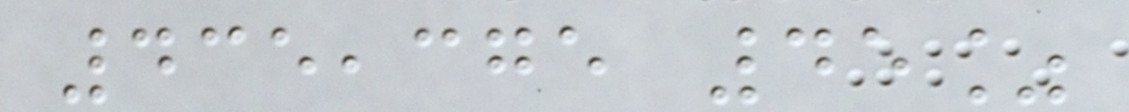435,375 45%
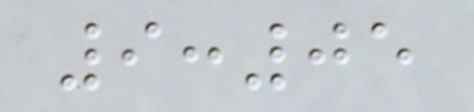9:05
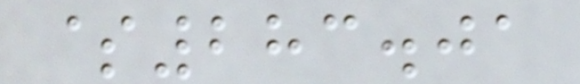$283.01
